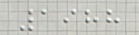1988
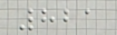821
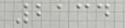2134
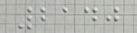2140
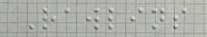Rawlins
